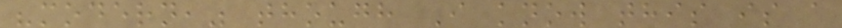"modern," though I know this is a
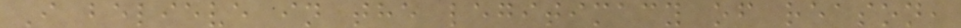I believe in the legitimacy of reason,
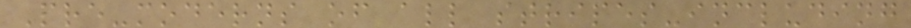Pre-moderns of all stripes-including
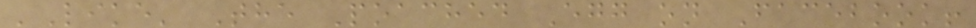'Like' The Poached Egg on Facebook!
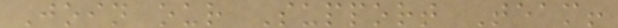Join our Support Team!
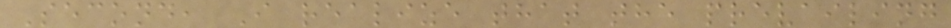Second, I realize that the prevailing
